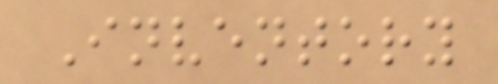Inventory
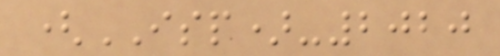(ISP)-2020
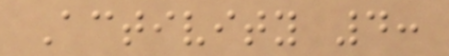Activity 4:
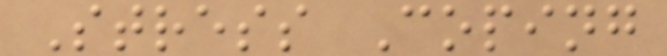Stress Coping
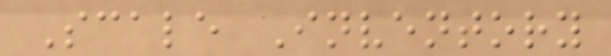Scale Inventory
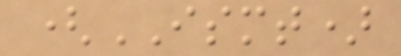(ISMT)
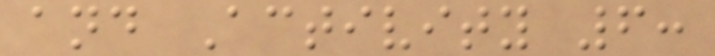and Activity 6:
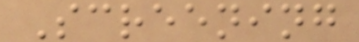Screening
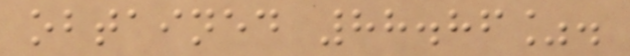obtained 88.86%.
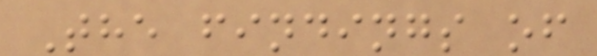The findings of
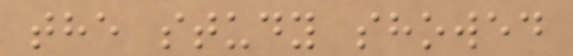the study showed
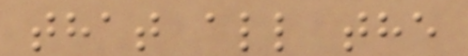that all the
